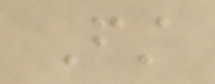First
